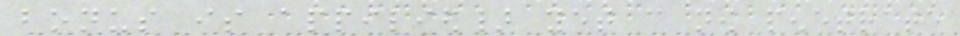bonus is appilied} yet can now penetrate
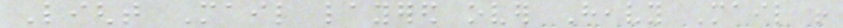Light Mail layered over Heavy Mail !
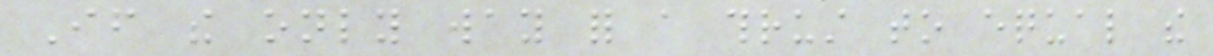If the only way for a thrust to equal the
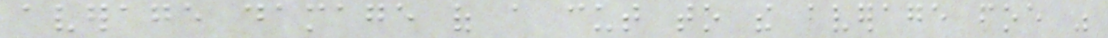average damage of a cut to the average foe was
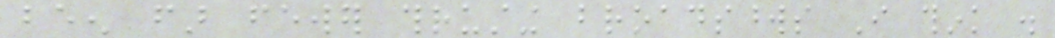been far fewer thrusting broadswords I think .
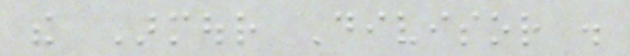the Armour Divisor .
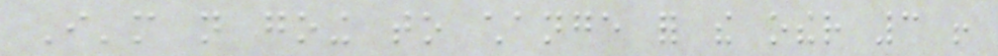I'm not going to change for the other 3 !
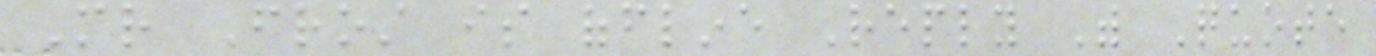Mr Frost is offline Reply With Quote
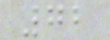72
